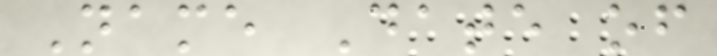Name Date of
